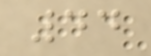44
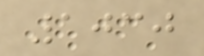1030
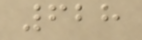628
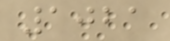1021
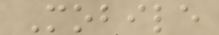Mobile
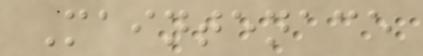Maintenace
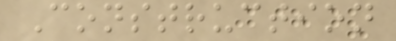Construction
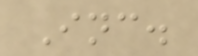Inc.
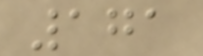171
